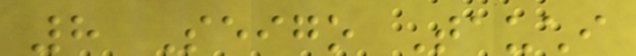8 Seigo Tauchi
